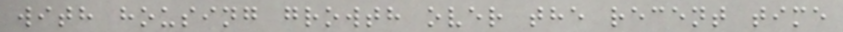with housing growth over the recent time
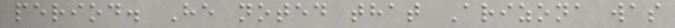period. He noted that Arizona was
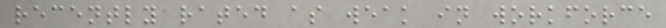recently rated as weak in workforce
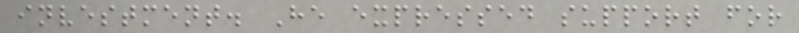investment. He expressed support for
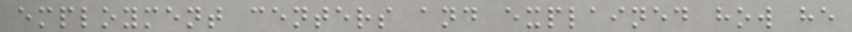employment centers and explained how he
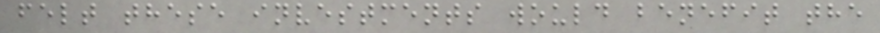felt these investments would benefit the
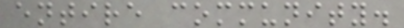entire community.
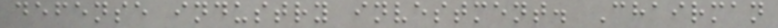defense industry investment. Chairman
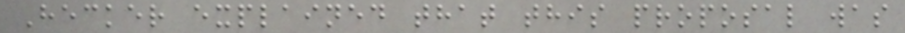Hecker explained that this proposal was
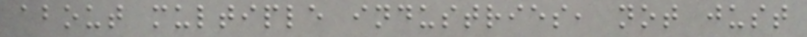about multiple industries, not just
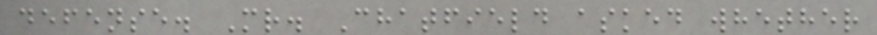defense. Mr. Chatfield asked whether
